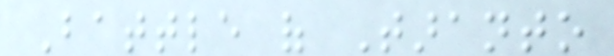Battle of Taranto
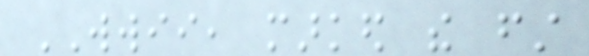WWII, marked the first
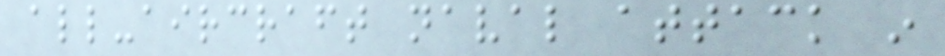all-aircraft naval attack in
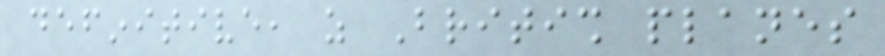definitive, as British planes
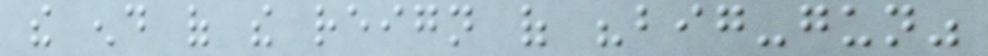the end of the reign of "big-gun"
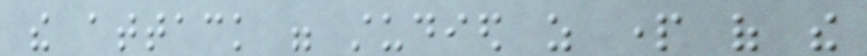the attack were studied as part of the
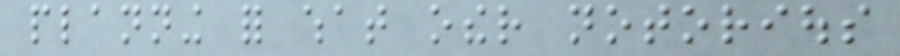planning for what other notorious
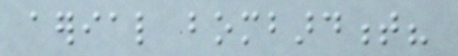aerial bombardment?
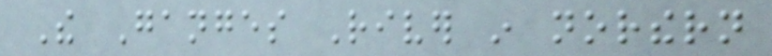The Ganges River in northern
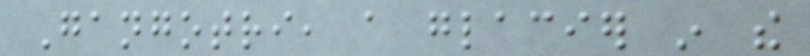Gangotri, a glacier in the
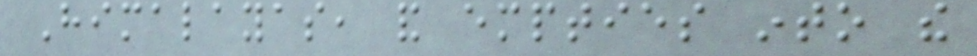Himalayas, and empties into the
